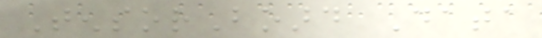TensorBoard Data
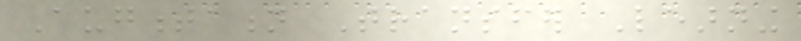Augmentation Transfer Learning
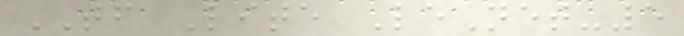TF Lite LeNet-5
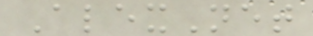AlexNet
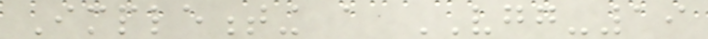Implementing a VGG-19
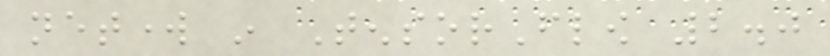network in TensorFlow 2.0
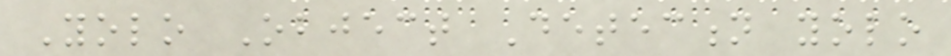Yolo Object Detection yolo
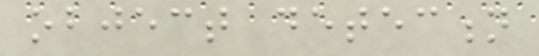object detection
